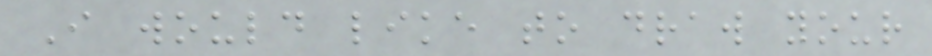I would like to draw your
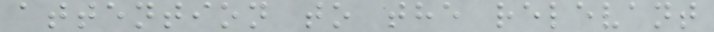attention to the relevant
